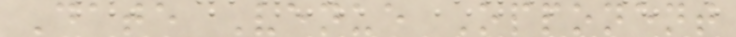Date Venue Opponent
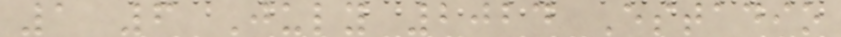1 6 July 2024 Estadio
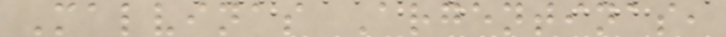Malvinas Argentinas,
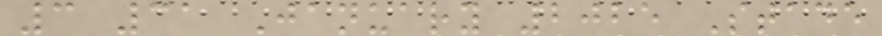3 31 January 2025 Stade
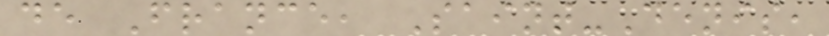de France, Saint-Denis,
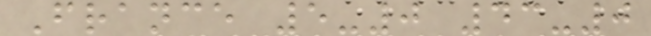France 5-0 43-0
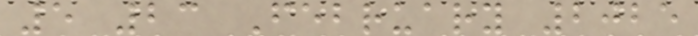5 23 February 2025
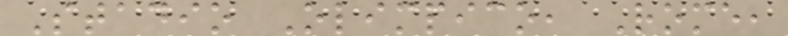Stadio Olimpico, Rome,
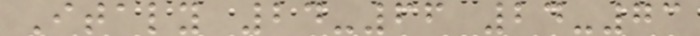Italy 24-66 24-73
